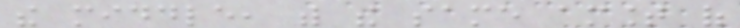the middle, with the same amount of
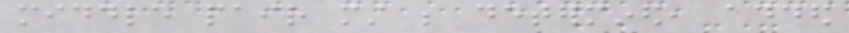middle pair must be determined, added
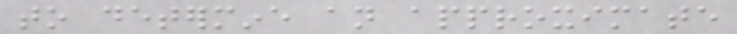to determine an approximate
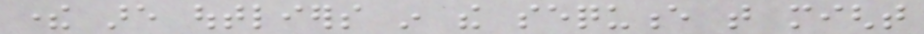there are outliers in the sequence that might
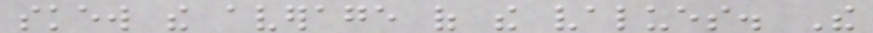skew the average of the values. The
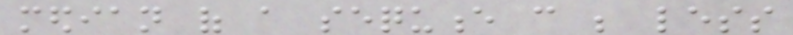median of a sequence can be less
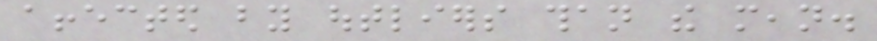affected by outliers than the mean.
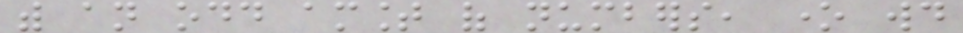with an odd amount of numbers, one would
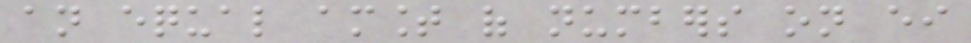an equal amount of numbers on either
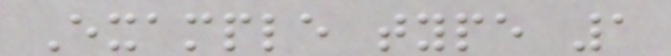Example type 1
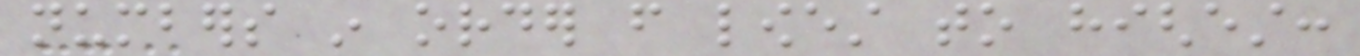numbers in order from lowest to highest:
